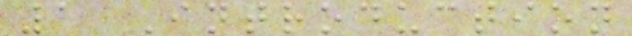1 Introduction
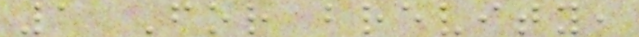1 For brevity,
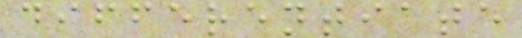differentiate
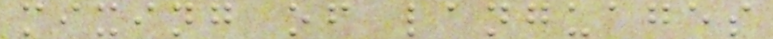mixing of languages
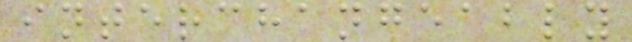interchangeably
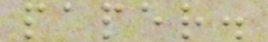paper.
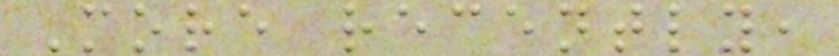More recently,
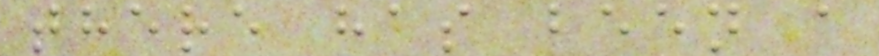there has been a
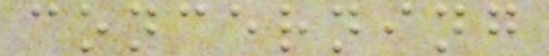concerning
